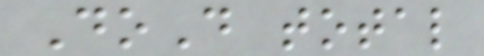DoD total
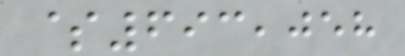$693,058
